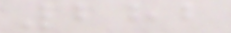282
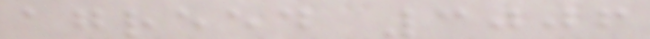agreed 3006
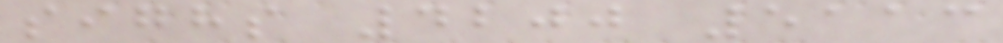sighs 4200 5113
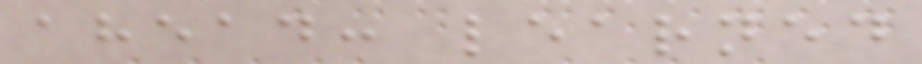ahead: learned
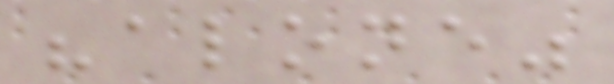"alone"
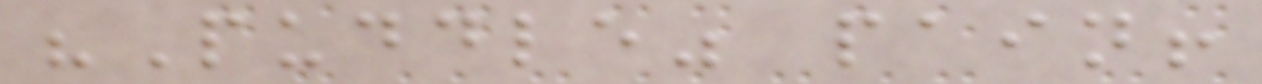"Puddle" pain!
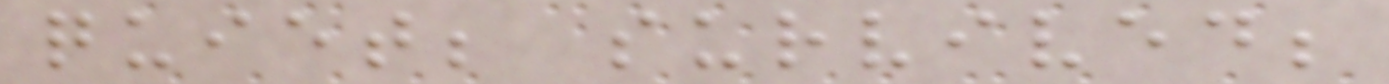quiet; survived;
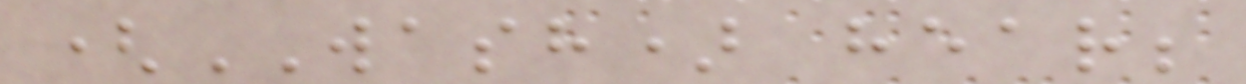(WASH) hear;
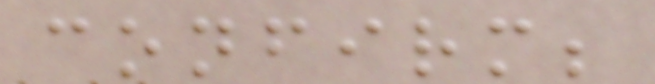confirm;
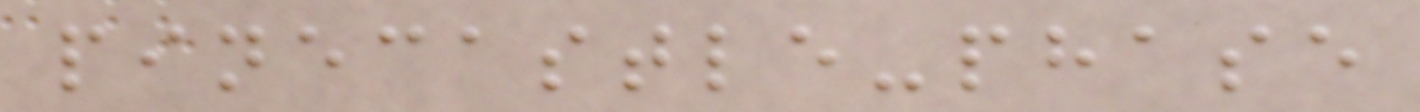pinecastle-phase
